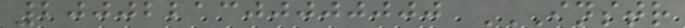2000221300000000 INSTR
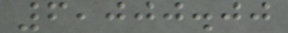6,000.00
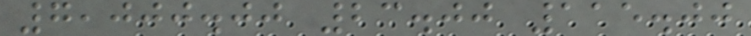7,000.00 23.00 115.00
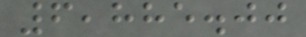6,885.00
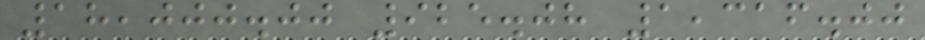18,000.00 925.08 1,316.00
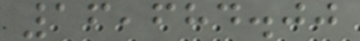16,684.00
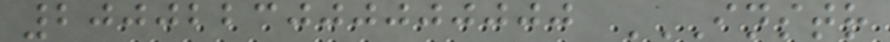2000223000000000 INSTR
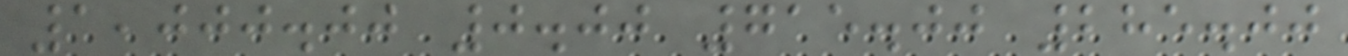1,000.00 0.00 715.00 285.00
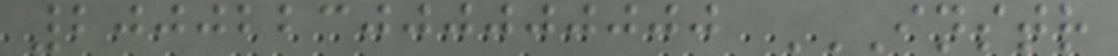2000223000000000 INSTR
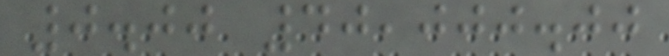0.00 40,000.00
